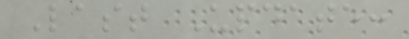Last Update:
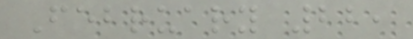February 22,
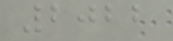2022
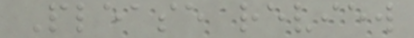Please review
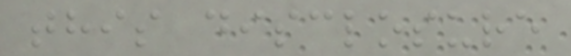this disclosure
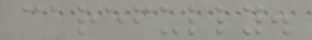carefully.
